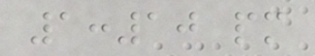1:10 pm
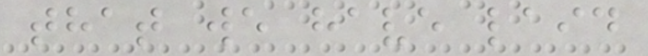that we have laid
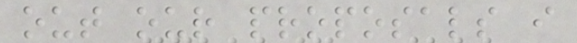out our proposals i
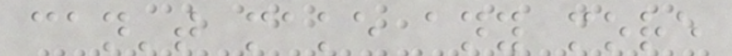can't make any more
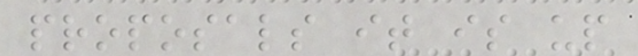proposals it is up
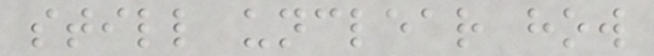still unclear how
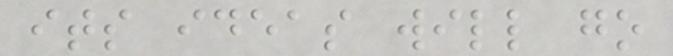its ideas will go
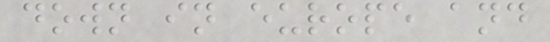down in europe and
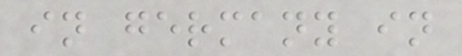in germany in
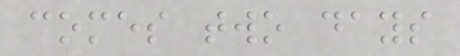comes two days
